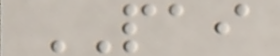PAI
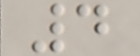4
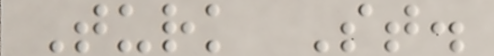Turk St.
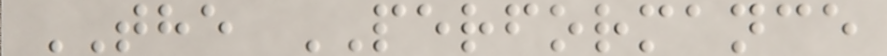THE PERFORMANCE
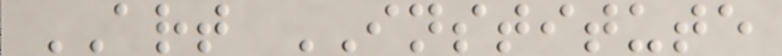ART INSTITUTE
